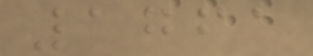1761
